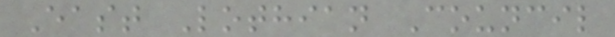East Lothian Council
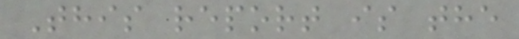This report is the
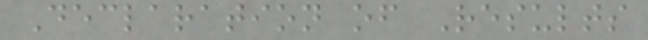Declaration of Results
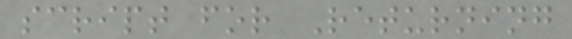script for Returning
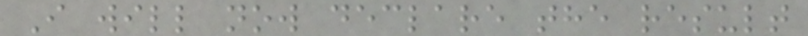I will now declare the result
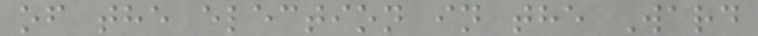of the election in the Ward
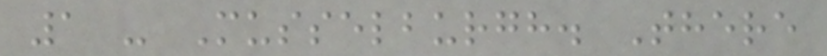1 - Musselburgh. There
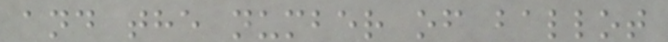and the number of ballot
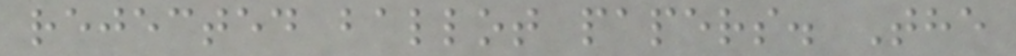rejected ballot papers. The
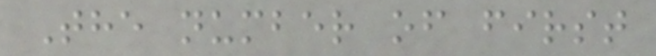The number of first
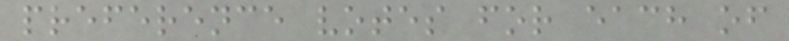preference votes for each of
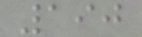190
